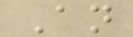An
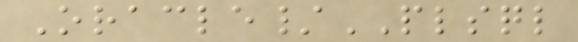Oracle/PLSQL
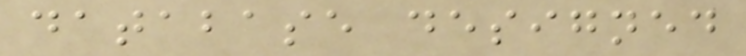database designed
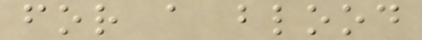for a blood
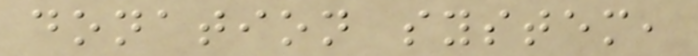donation system,
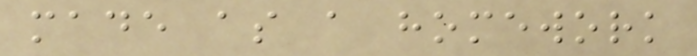made as a homework
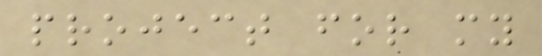project for my
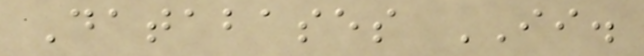Databases II.
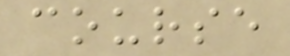course
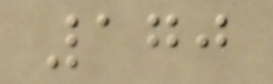170
